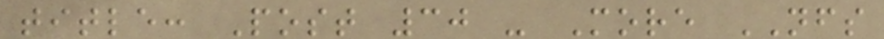title: Post 30 - More NFS
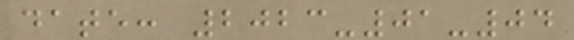date: 2023-01-04
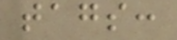tags:
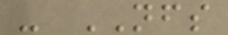- NFS
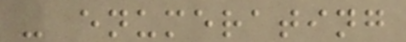- enumerating
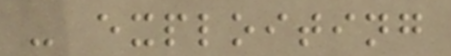- exploiting
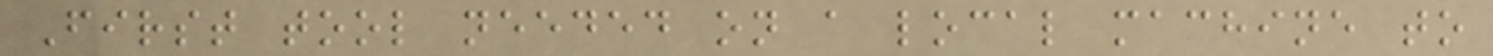First tool needed on a local machine to
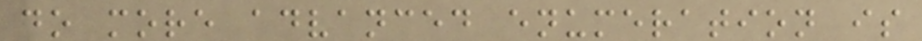do more advanced enumeration is
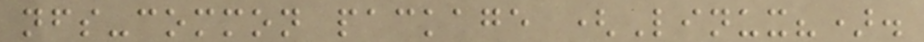nfs-common package (Linux?).
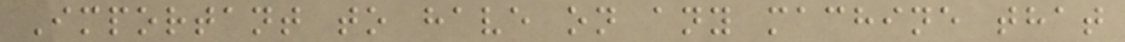Important to have on any machine that
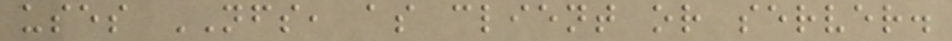uses NFS, as client or server.
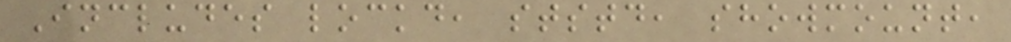Includes lockd, ststd, showmount,
